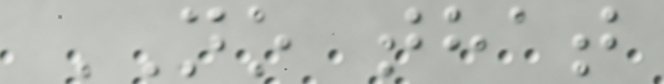NO that
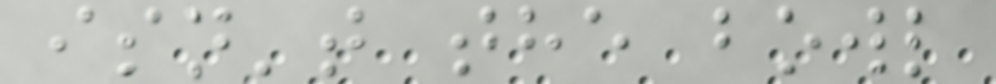isn't the bowl
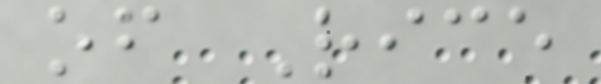of Rice
